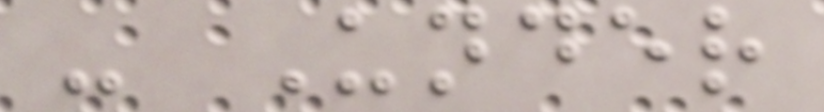- Under
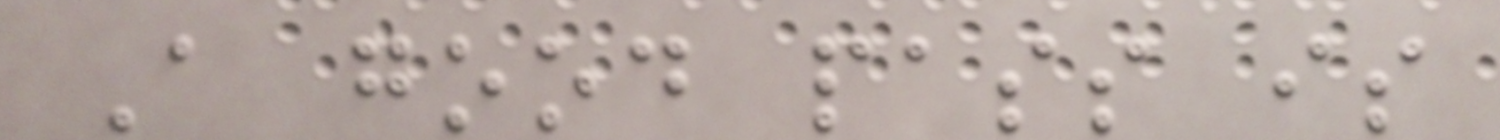A good pass is
